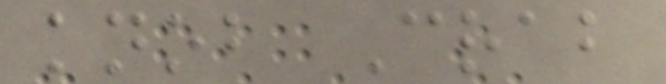knob Crab
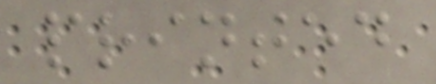printed
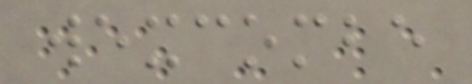wexcombe
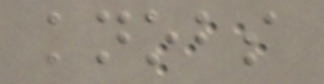knobs
